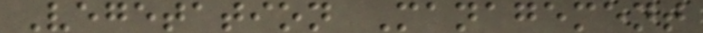Vegetation Management
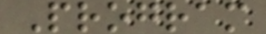Program
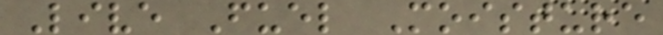Live Fuel Moisture
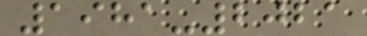1981-2021
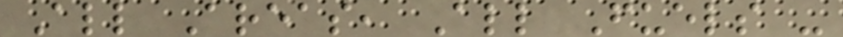All Areas, All Fuels -
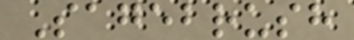Sagebrush
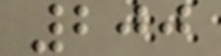200
